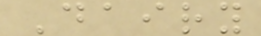Dairy
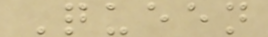Queen
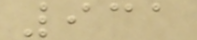931
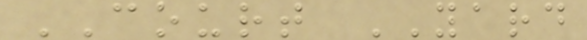COURT YARD
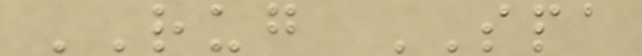RUG SPA
